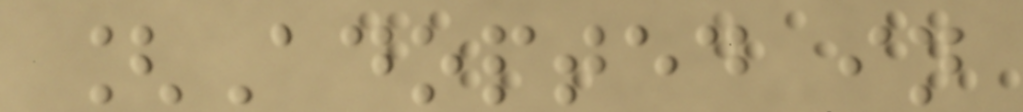[Adopted in
